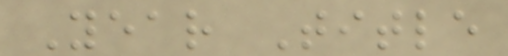Year Title
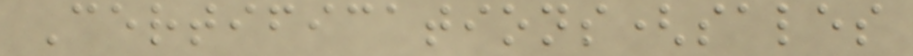Certifications(sales
